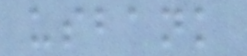usbank
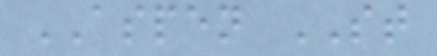ASPEN ST
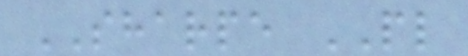SHARPE PL
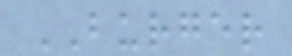BURGER
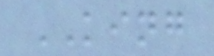KING
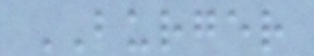BURGER
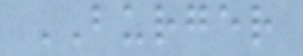BURGER
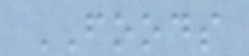FOODS
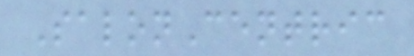SalonCentric
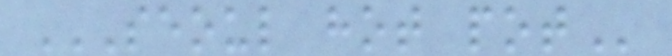SEOUL HOT POT
